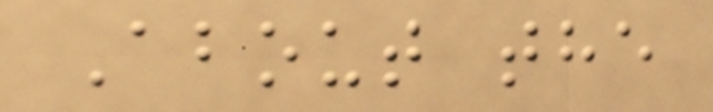About the
